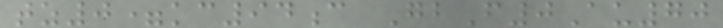tz0=kc94c GbF0Au70
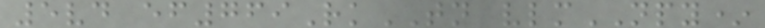5vd ef769RkTN vlmNPY*
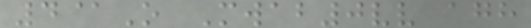4@O Mwab0vv agh
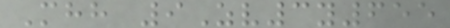Mhh 9Zv3y655
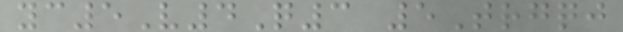yc5V4Q3 5Trgqj
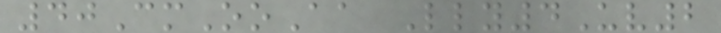40CmOoAa Lly4Uv2
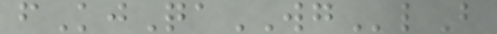fKjQaWGlB
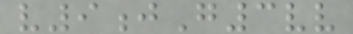v9jG3vv
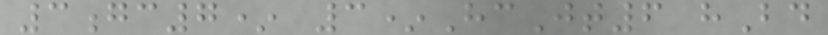3gc7* 3*HcJt6 hBd
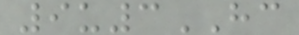9u3HC
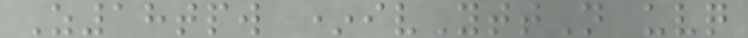Z18tpw *ivYttN uvq
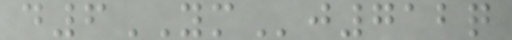d6YMj712q
